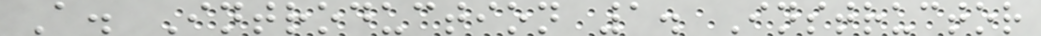A. Introduction 1. Instructor
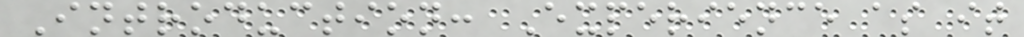Introduction: Experience as it
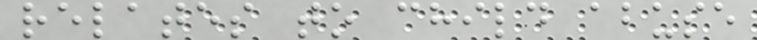relates to child abuse
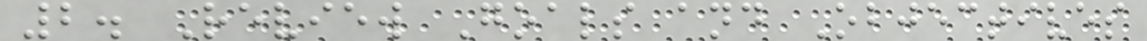2. Review Goals and Objectives
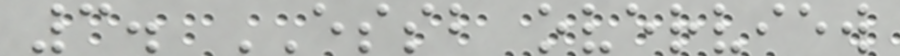3. ESSB overview
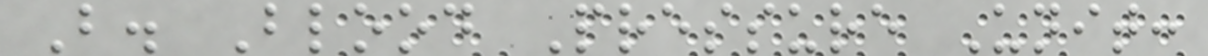B. Blood Pressure Unit:
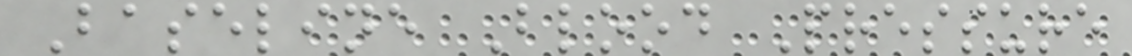Baseline Blood Pressure
